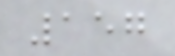157
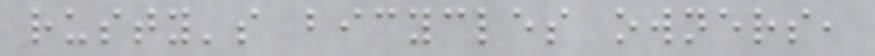rusty's bicycles owners,
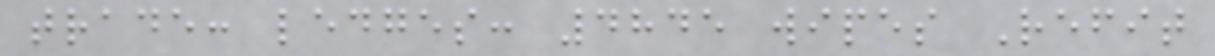trade: ledges: 4845 wipes Refit
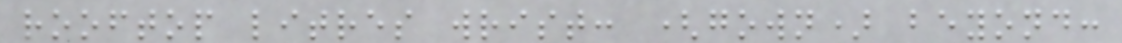rooftop litres wrist: (gown) beyond:
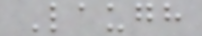Laugh
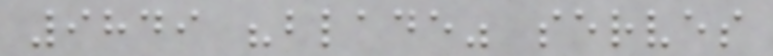9849 "blade" serves
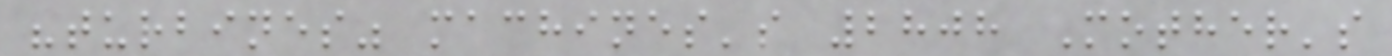"turbines" machines's 2808 Mother's
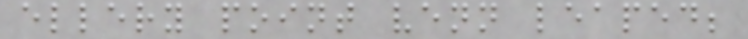ellery point venn leaped;
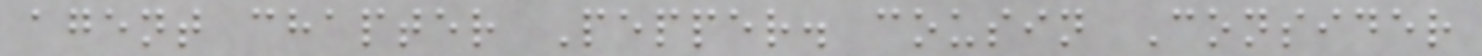agent chapter Pepper. cousin Consider
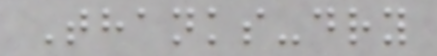Thanks-dry
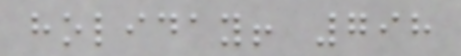holiday! 798
